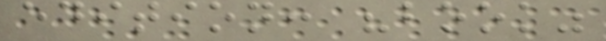edition: "book"
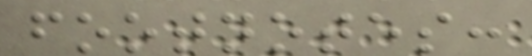footnotes:
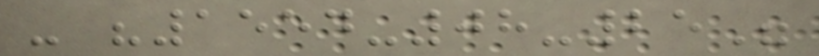- "1554-08-25"
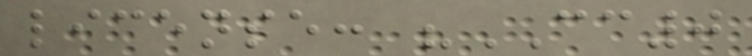license: "CC0
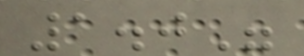1.0"
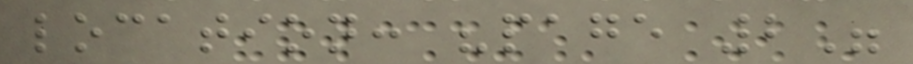location: "page 2"
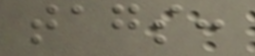tags:
